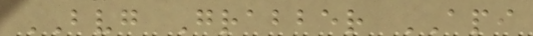BVG Grabber API
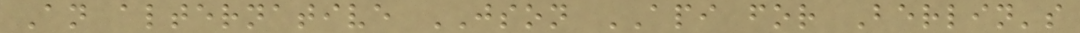An alternative JSON API for Berlin's
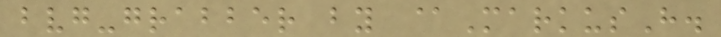bvg-grabber by @MarkusH.
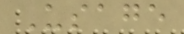Usage
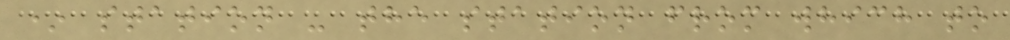* station - the station from which to
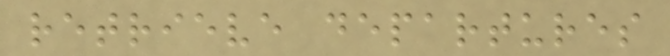retrieve departures
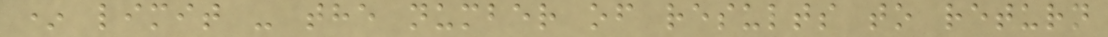* limit - the number of results to return
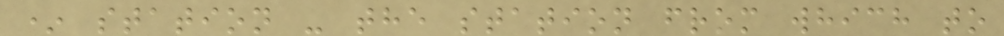* station - the station from which to
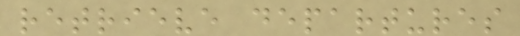retrieve departures
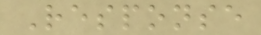Response
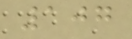107
